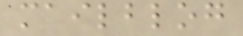mailblog
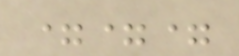===
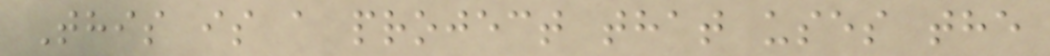This is a project that uses the
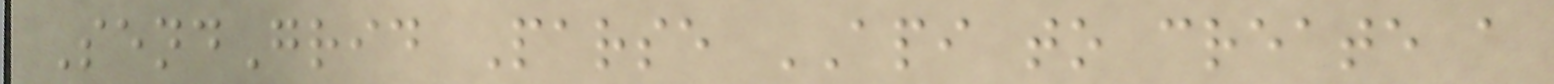SendGrid Parse API to create a
